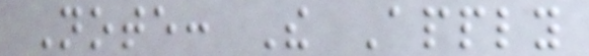Note: The Apply
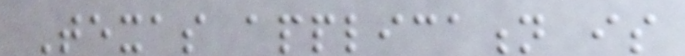Texas application is
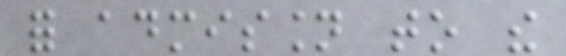for admission to the
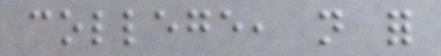college, not for
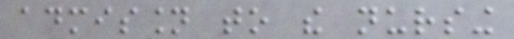admission to the nursing
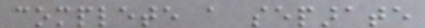complete a separate
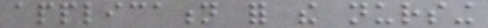application for the nursing
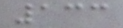133
